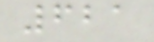621
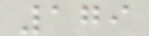179
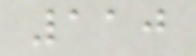110
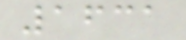1631
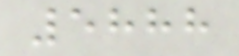5888
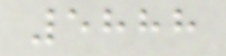5888
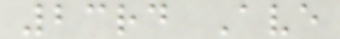23rd Ave
